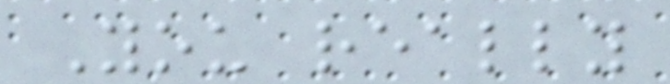You really
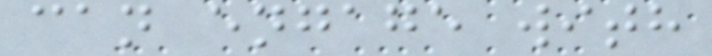can engage with
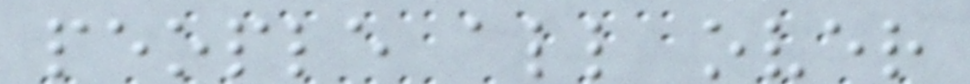people all over
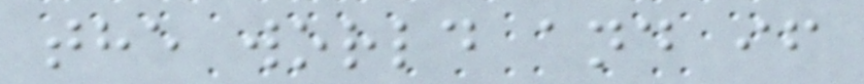the world and if
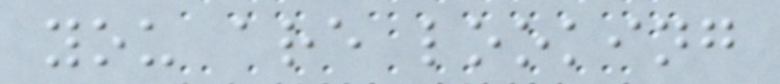you are looking
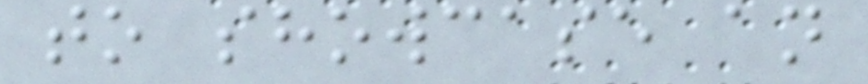to showcase an
